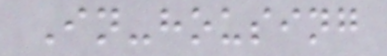In-housing
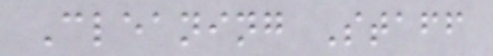Cleaning Staff
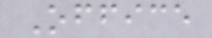Office
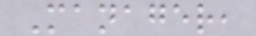Manager,
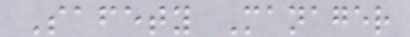Safety Manager
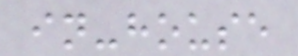in-house
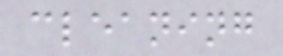cleaning
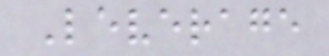Leverage
